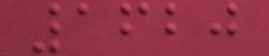1620
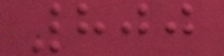800
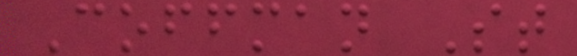Coffman St
